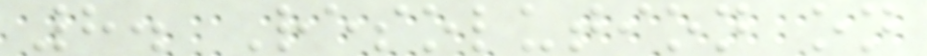8. Resolution on
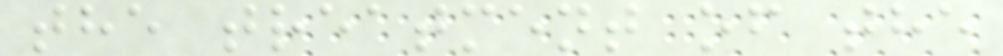the treatment of the
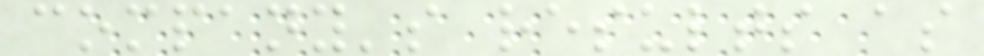company's results as
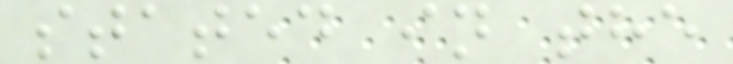stated in the
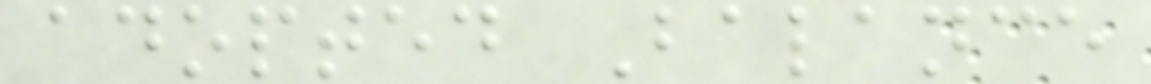adopted Balance
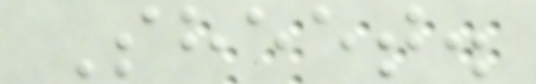Sheet.
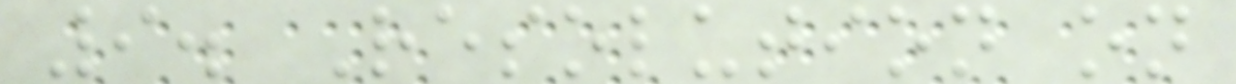9. Resolution on
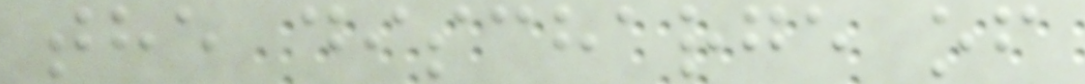the discharge of
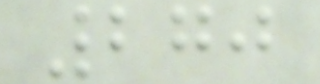270
